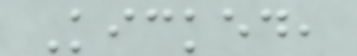Kicked,
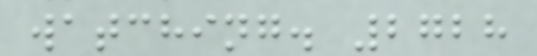watching. 2728
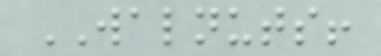WALNUTS!
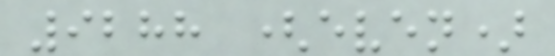9288 (even)
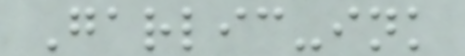Garlic-ink
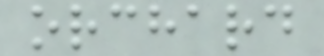orchard
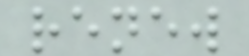renew
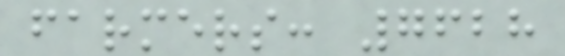farmers: 7628
